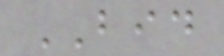BID
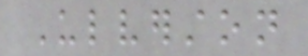Ulverston
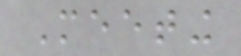Meeting
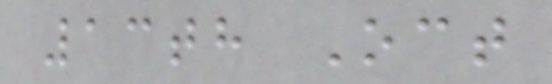13th Oct
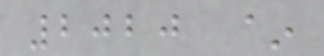2020 ~
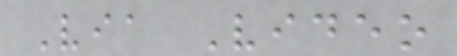Via Video
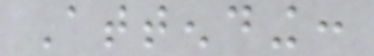Attending:
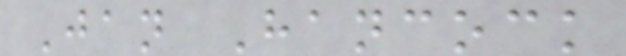Jan Hancock
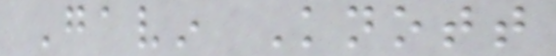Gavin Knott
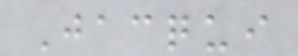Jacqui
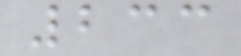233
